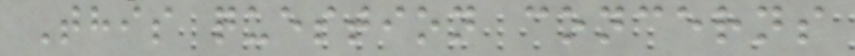This question concerns
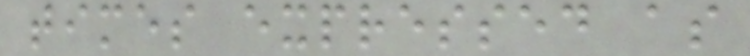times expressed as
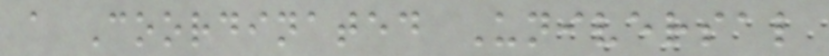a Coordinated Universal
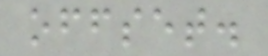offset.
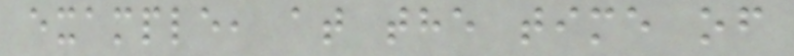example, at the time of
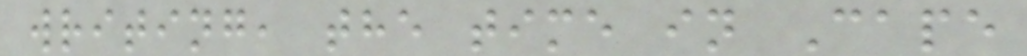writing, the time in Cape
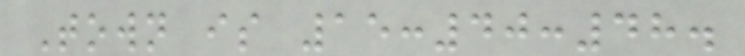Town is 15:40:48.
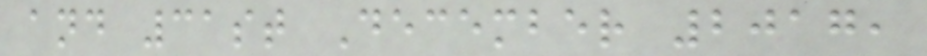and 31st December 2017,
